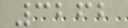3262
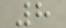8
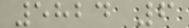5824 6
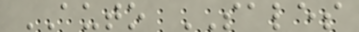AUTO SALES
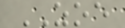ZOE
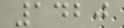1420
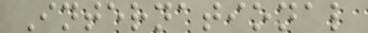International
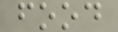food
